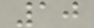10
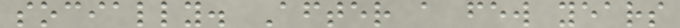socially. After a few years
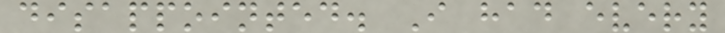disappointed. I had every
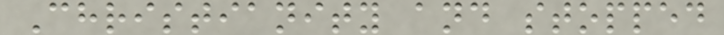Christianity and stopped
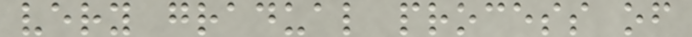very gradual process of
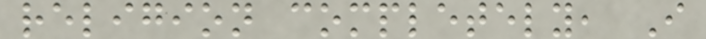religion completely, I
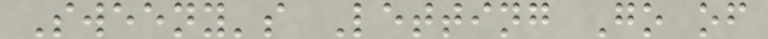Sweeny's Letting Go of
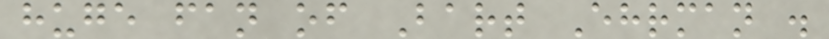huge fan of Bart Ehrman .
